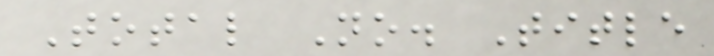Total No. Title
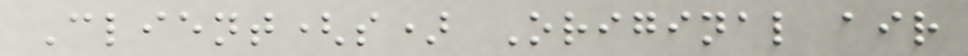Client(s) Original air
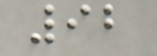92
